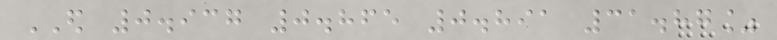ED 0.937 0.865 0.891 31.87%
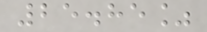25.85%
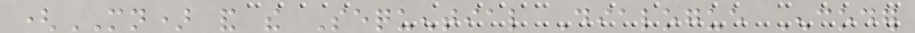(MN) and the Sequential Dialogue Encoder
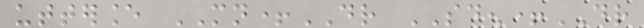utterance MN+DR SDEN+DR
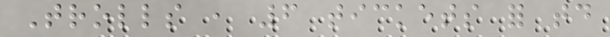Trolls , 6 tickets for today
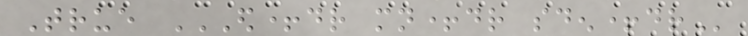True ED+DR MN+DR SDEN+DR
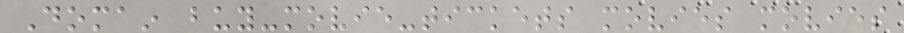Domain buy-movie-tickets movies movies
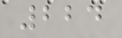224
